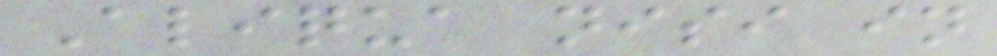Aliqua nisi in
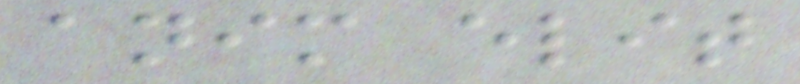anim elit
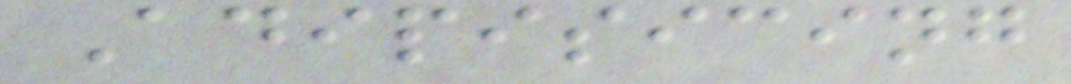Adipisicing
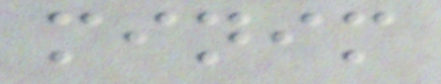minim
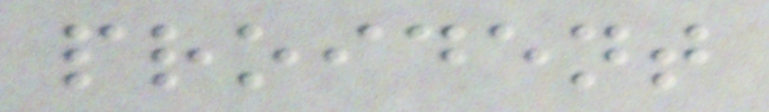proident
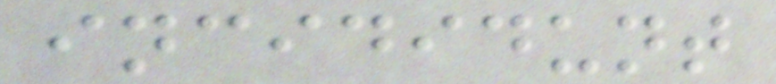incididunt
